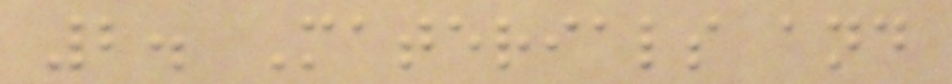2. Materials and
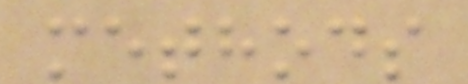methods
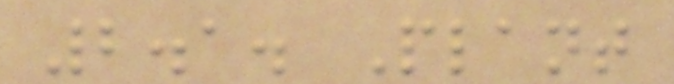2.1. Plant
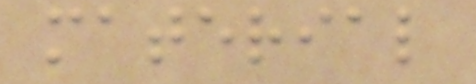material
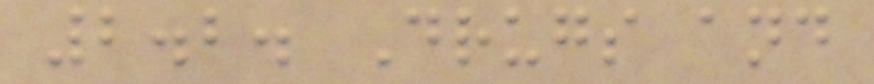2.2. Drugs and
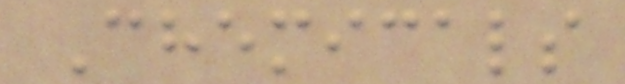Chemicals
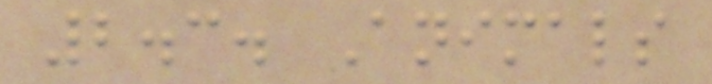2.3. Animals
